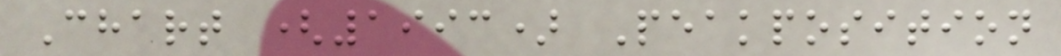Chart (1993) Peakposition
